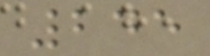245
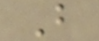B
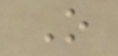O
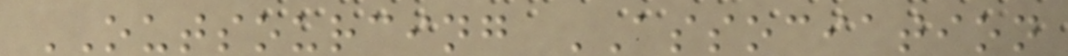OUTSOURCING ASSOCIATION
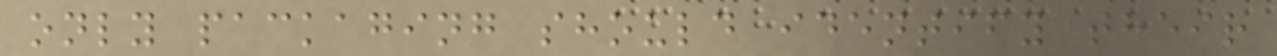only packaging should identify their
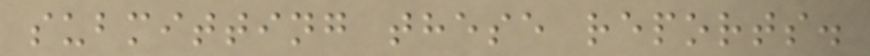submitting these reports.
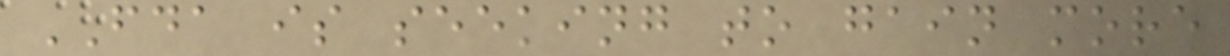FDA is seeking to gain more
